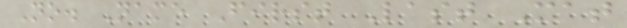No. Name First Last Mat
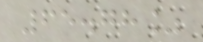65.78%
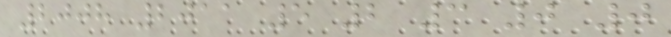2008 2011 5 2 3 0 0
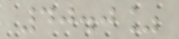40.0%
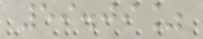59.09%
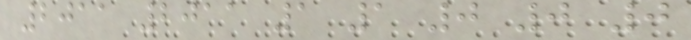2011 2011 1 1 0 0 0
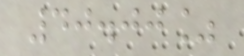40.00%
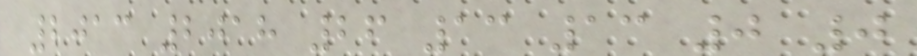2013 2018 26 13 13 0 0
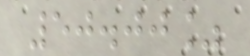50.00%
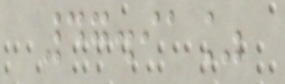47.91%
